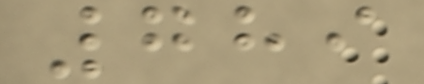789
